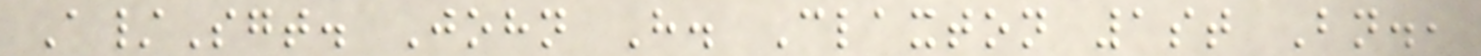A/Sgt. John H. Claxton 1st Bn.,
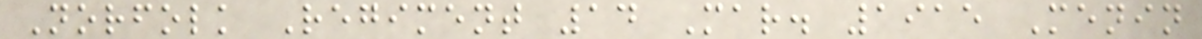Norfolk Regiment 14 Mar. 1915 Menin
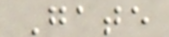Gate
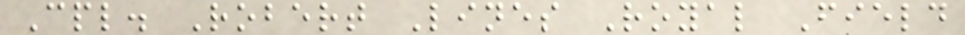Cpl. Robert Lines Royal Field
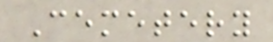Cemetery
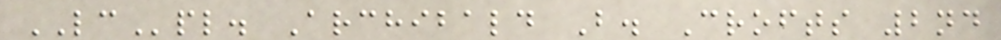LCpl. Archibald B. Crofts 2nd
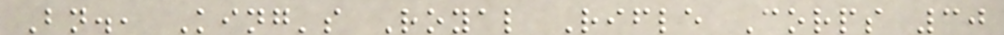Bn., King's Royal Rifle Corps 30
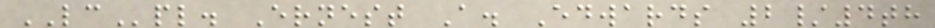LCpl. Ernest A. Edwards 2/4th
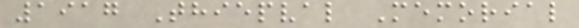1917 Thiepval Memorial
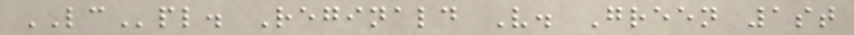LCpl. Reginald V. Green 1st
